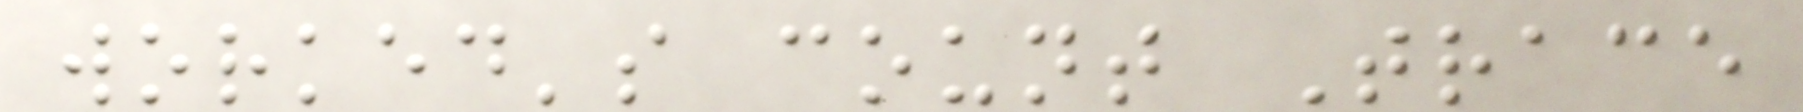worked's count Trace
